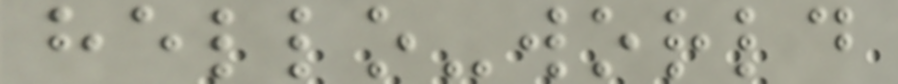hello-world
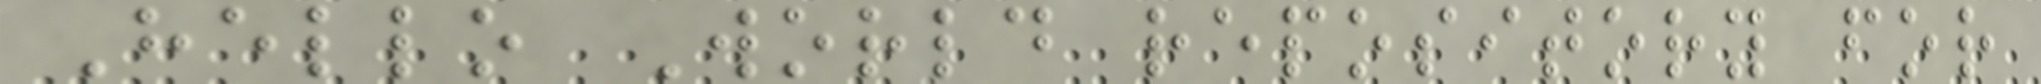Hello World repository for
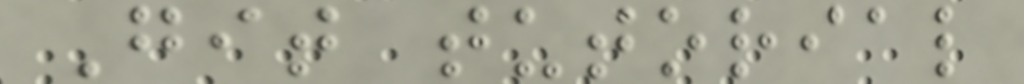Git tutorial
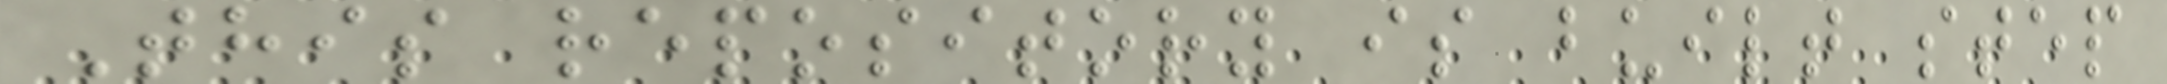This repository is built step
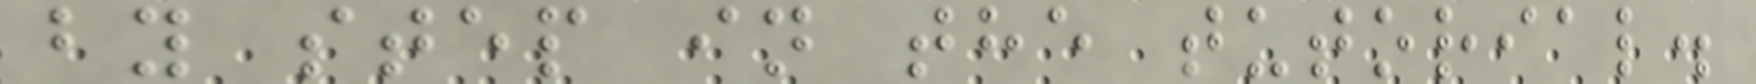by step in the tutorial.
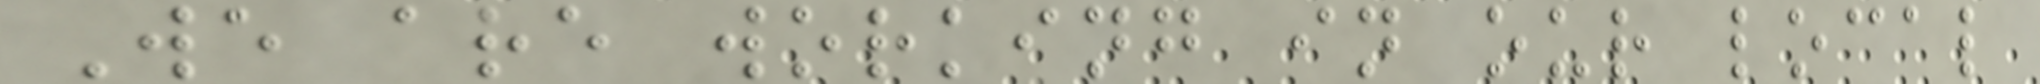We are working in our local
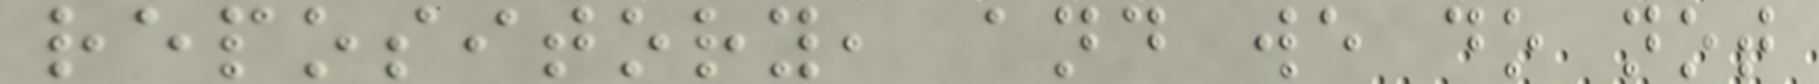repository, and we do not
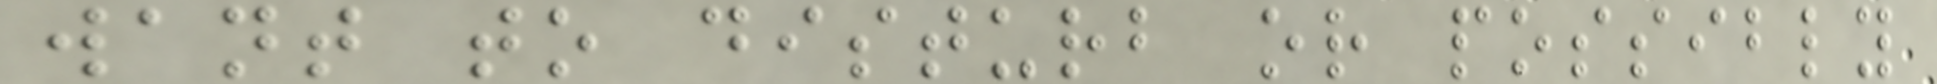want to disturb or possibly
